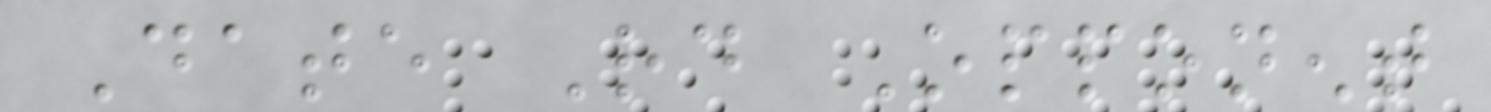Date Rd Opponent
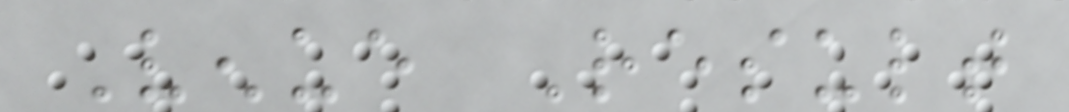Venue Result
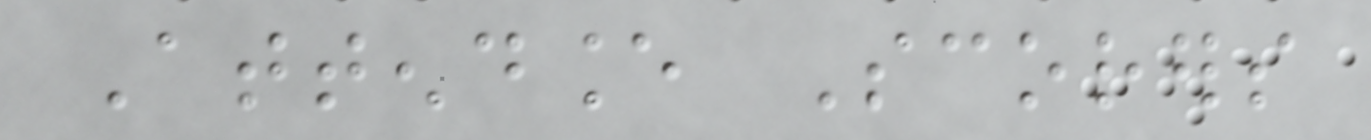Attendance Scorers
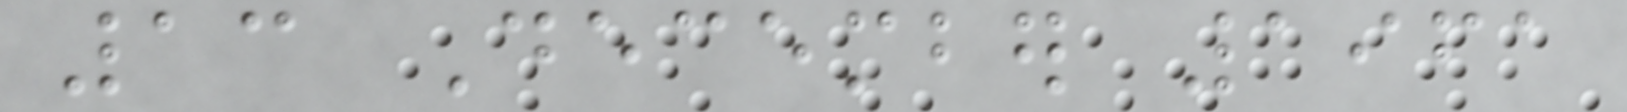13 December 1961
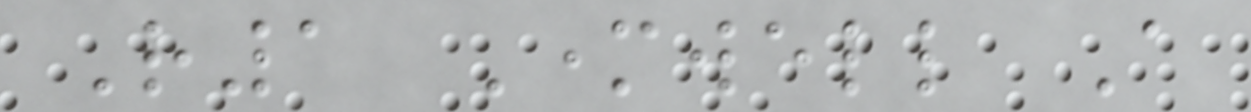R1 Motherwell A
